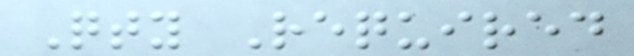Qty Required
